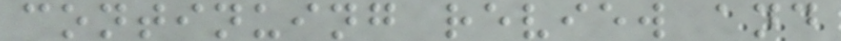continuing review and
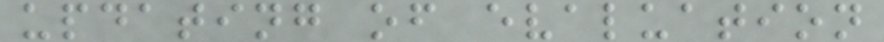updating of evaluation
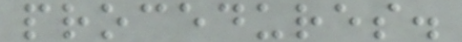procedures.
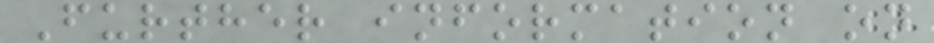Further information on
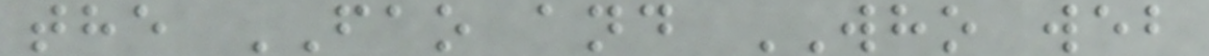the FAO and WHO web
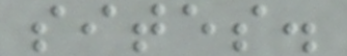sites.
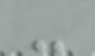-
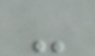-
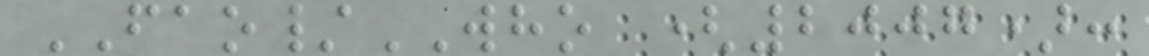FAO/WHO (2007):
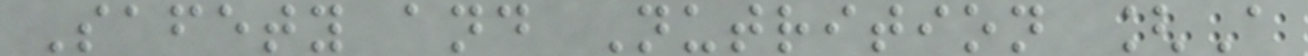Safety and Nutrition [A
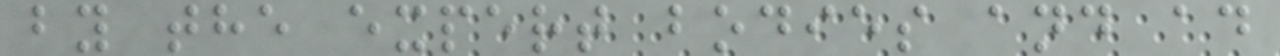by the expert bodies and ad
